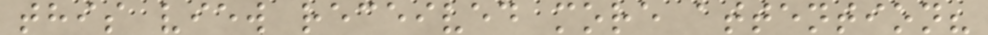this view received more attention?
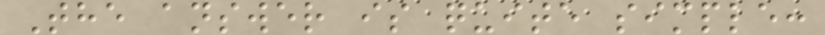The answer is quite simple:
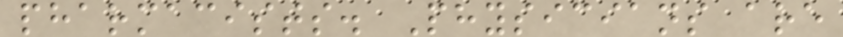pharmacists. Physicians are
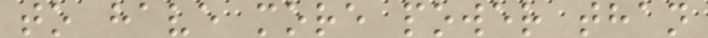to have more power than
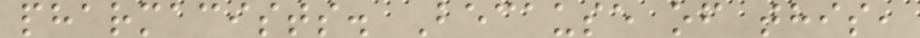pharmacists. Because of this,
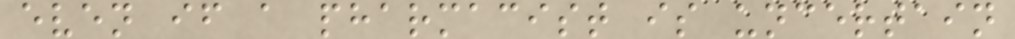even if a pharmacist is uncertain
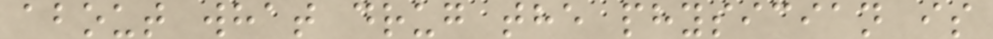about what drug the physician is
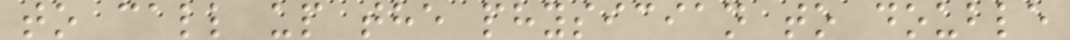to call up the physician to double
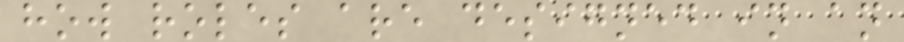how roles are designed in an
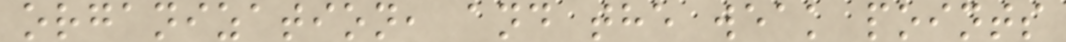organization, and the weak points
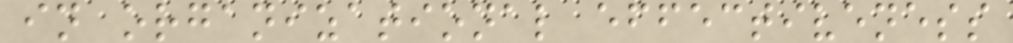in organizational effectiveness
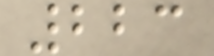223
